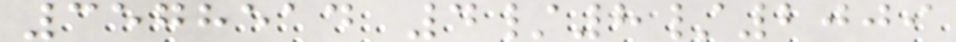3578514 4/8/2009
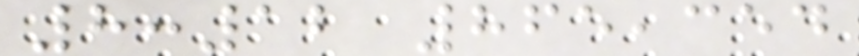8:12 865,354
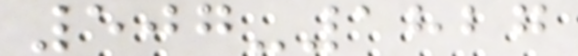507-1827
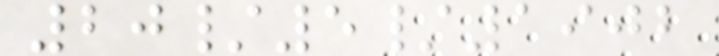20/5/1902
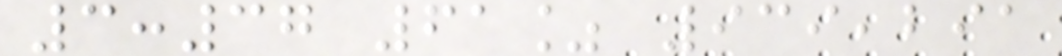3:37 61% 939,291
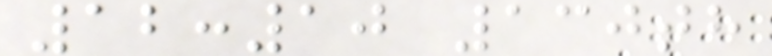12:10 130th
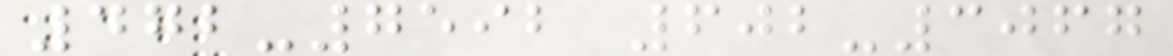472-7592 602-3067
